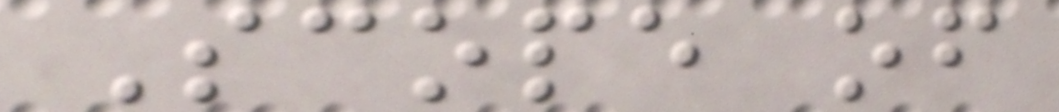Scope of
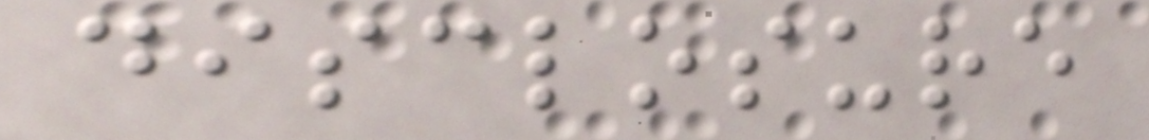disclosure
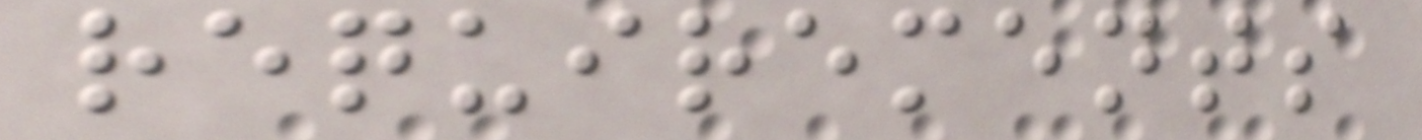requirements
